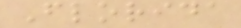Florida
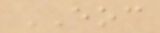EOC
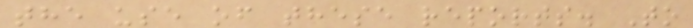the use of these reports. To
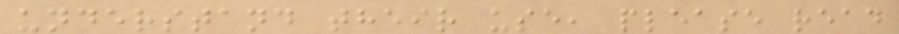understand their use, please read
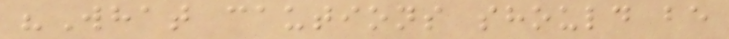"What cautions should be
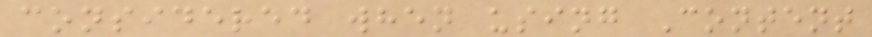considered when using Content
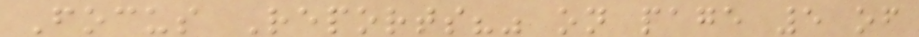Focus Reports?" on page 5 of
